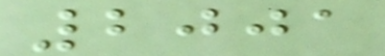2001
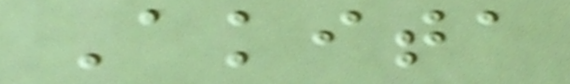Akita
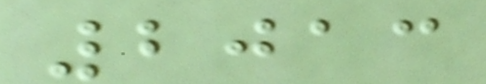2013
